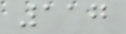117
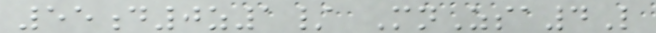55d0z1/ MnZsa4L
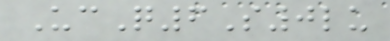UcQ6S0lu
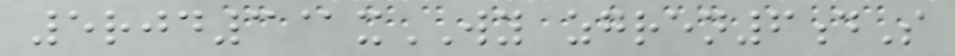5rjd3@xWY zgren6dS
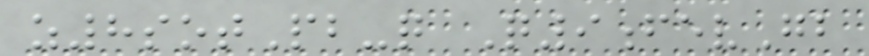z8sotPb-q Q9fevGb
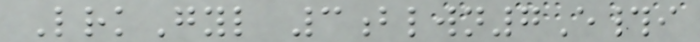LrkGyl 3blwn7E#i
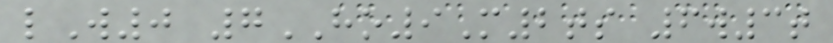lW0 7HO9M2ts 6w3t
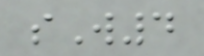sW4
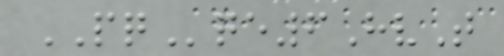PQqe6HvT
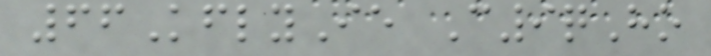66KflyIe C9qHo
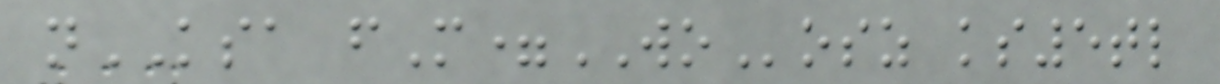nKSA fM=WOosz ks5tl
